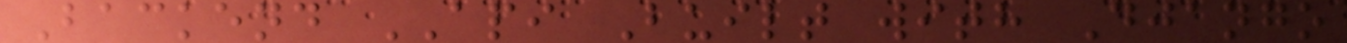Backend API Built with Django
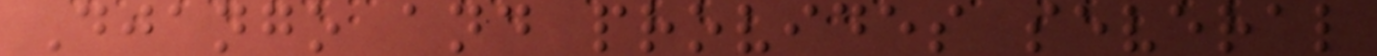Django and provides several
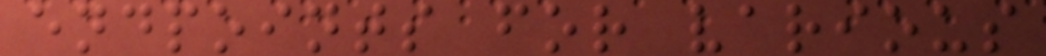endpoints for various
